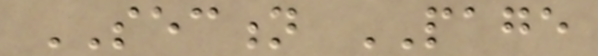SECTION PAGE
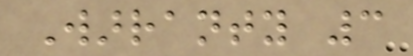Warranty 3
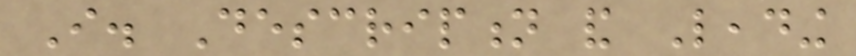I. Description and Leading
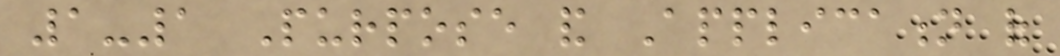1-1 Purpose and Application of
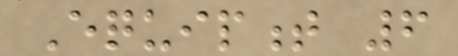Equipment 6
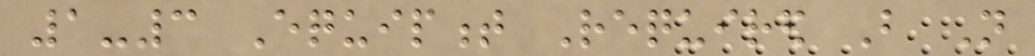1-3 Equipment Required But Not
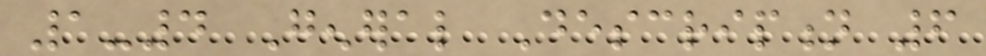1-4 General Description 6
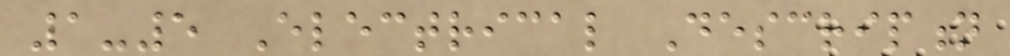1-5 Electrical Description
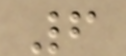6
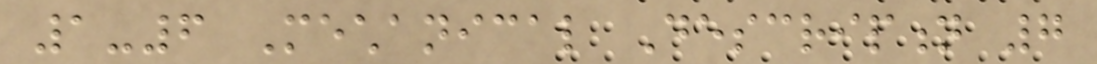1-6 Mechanical Description 7
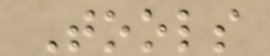Tools
